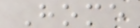Home
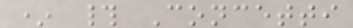* # Concetti
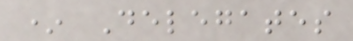* Delegates
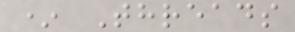* Threads
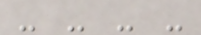- - - -
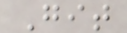Git
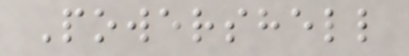Powershell
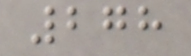278
